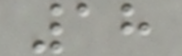18
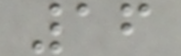16
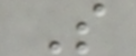S
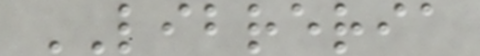LIBRERIA
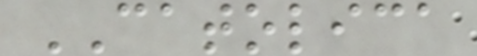CATOLICA
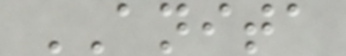ANITA
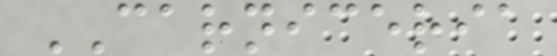CARNICERIA
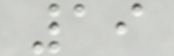19
